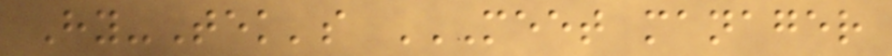Hy-Tek's MEET MANAGER
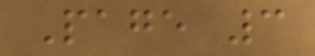Page 3
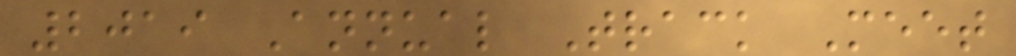2019 Annual Track Meet
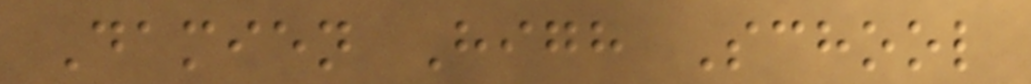Damien High School
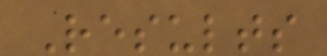Results
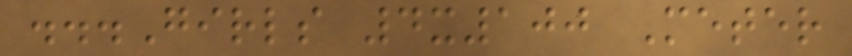...Girls 4x100 Meter
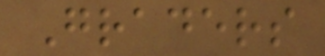Graders
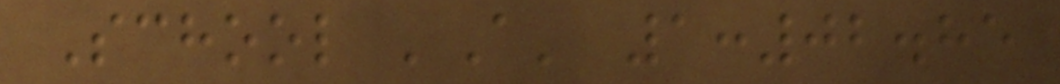School 'A' 1:02.85
